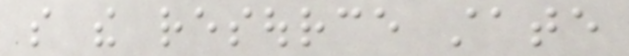so the resource state
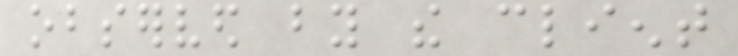observed by the client
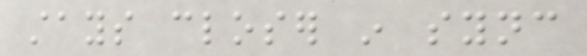stays closer in sync
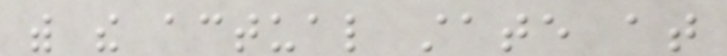with the actual state at
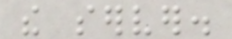the server.
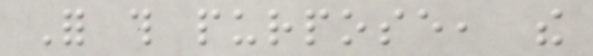For this purpose, the
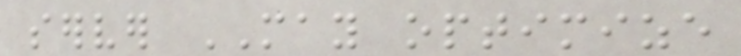server MAY optimize
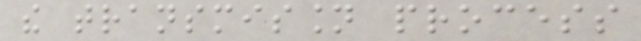the transmission process
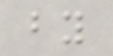by
